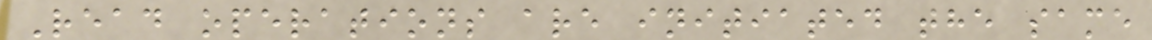Read operations are initiated the same
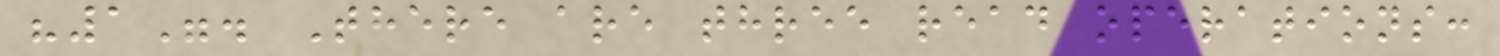"1". There are three read operations:
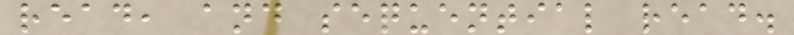read, and sequential read.
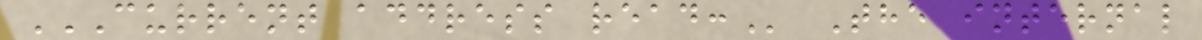CURRENT ADDRESS READ: The internal
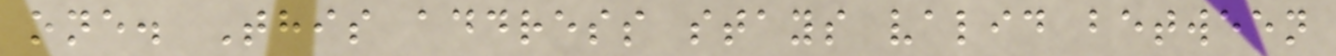one. This address stays valid between
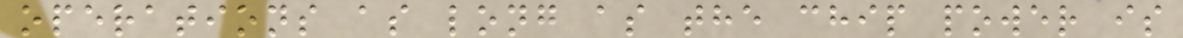operations as long as the chip power is
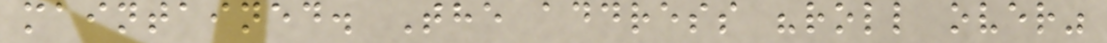maintained. The address "roll over"
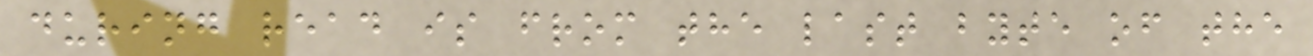during read is from the last byte of the
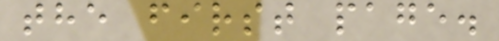the first page.
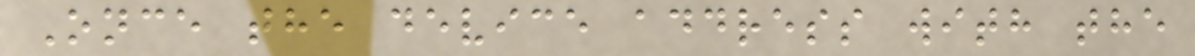Once the device address with the
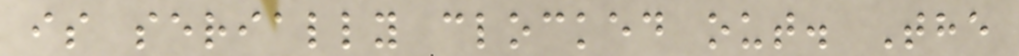is serially clocked out. The
